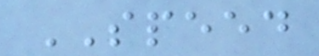SPEED
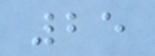25
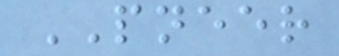PNEER
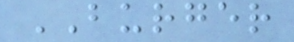BURGER
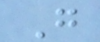G
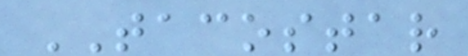TACOSTAR
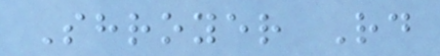Shroyer Rd
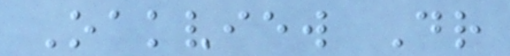Oakview Dr
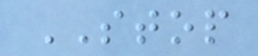STOP
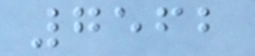7562
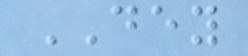DEY
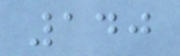140
